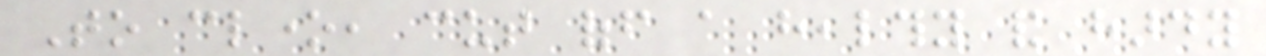To clone, cut off a healthy and hardy
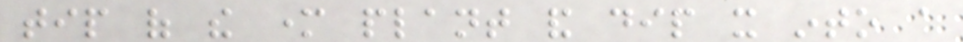tip of the mother plant and dip it into a
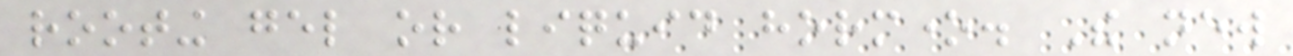rooting gel or liquid hormone. The new
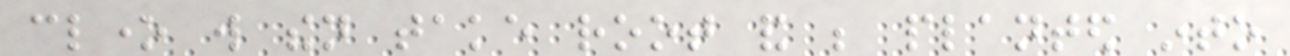clone will then take root and be planted into
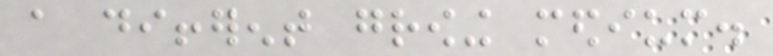a different growing medium.
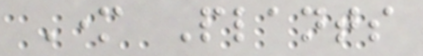Mother Plants
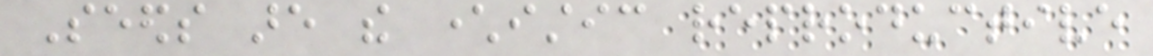Seeds are the characteristic reproductive
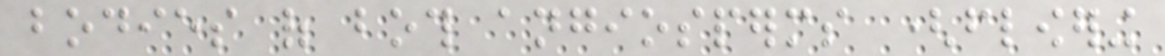bodies of both angiosperms (flowering
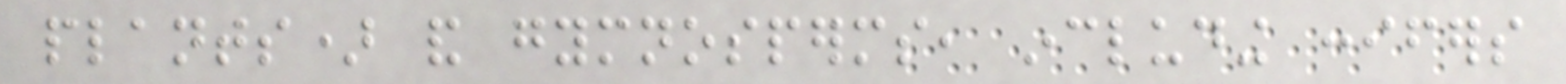plants) and gymnosperms, including conifers
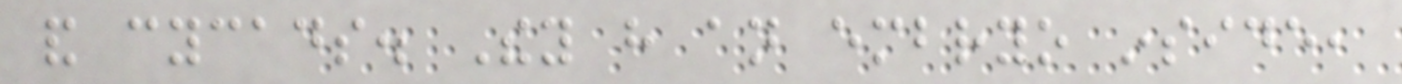and cycads. They have an embryo inside,
